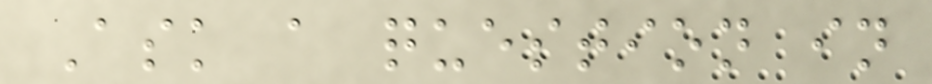Ask a question in
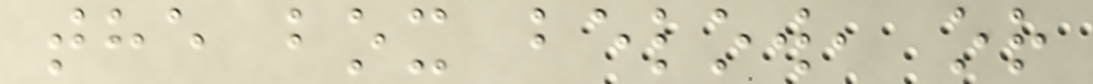the box below, or
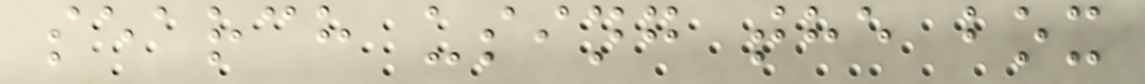search using the box
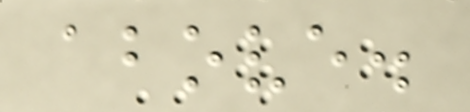above.
